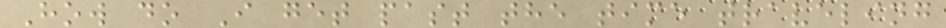How do I get past the time traveling
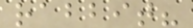rabbit?
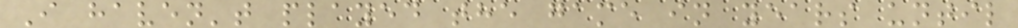I haven't played the game in years until
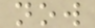now
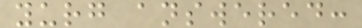yurg answered:
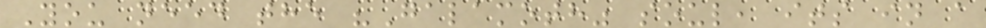You need the "Galamoth" soul, its in a
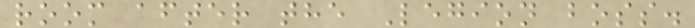room after the Legion boss.
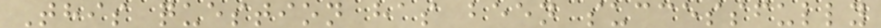This question has been successfully
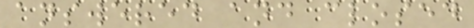answered and closed
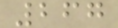267
